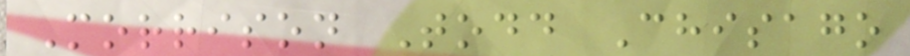Morrison Todd Chisago
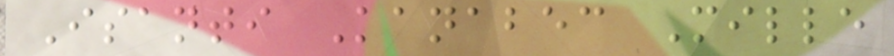Isanti Kanabec Mille
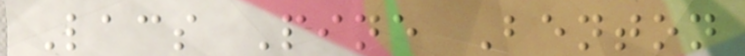Lacs Pine Benton
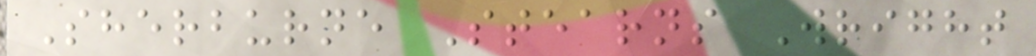Sherburne Stearns Wright
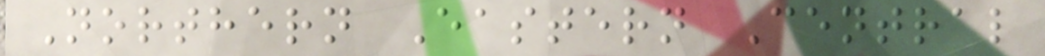Northern Eastern Central
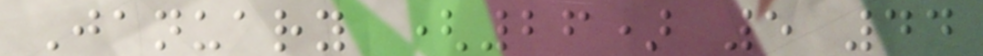January (26) 5 44
